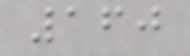160
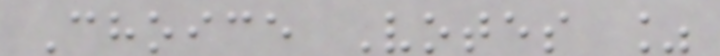Choice Votes %
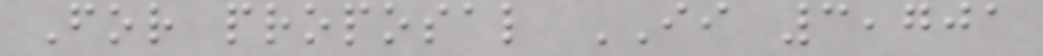For proposal II 3,701
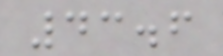43.6
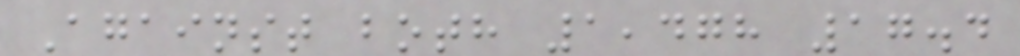Against both 1,478 17.4
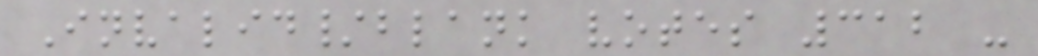Invalid/blank votes 312 -
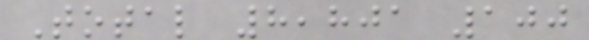Total 8,801 100
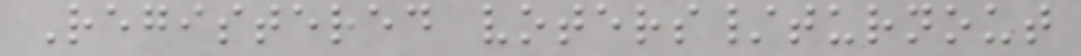Registered voters/turnout
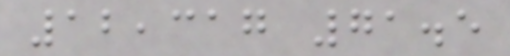12,317 71.5
